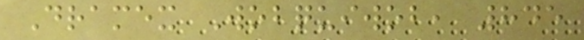Dramex Wobquiwob, 845
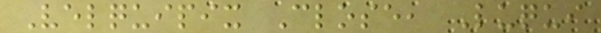Velquipix Close, Luqui
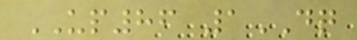UP86 1DQ
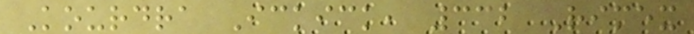Kourdra Ickick, 332 Rimex
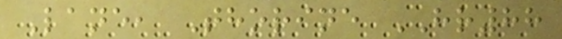Lane, Thorine HR88
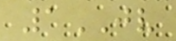1JV
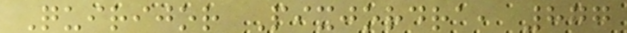Quirijor Pixjordra, 877
